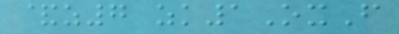&z7 zk1OxF
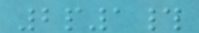2p1#
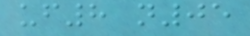uf8 n05
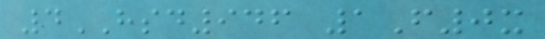4HSD946 1F0x
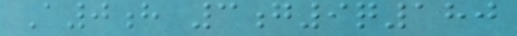A0h 3g9q180
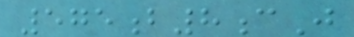575b8cJ
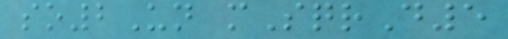so2Un mSqrD5
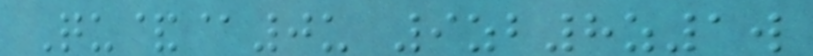Qu&@0u 9zb8z1w
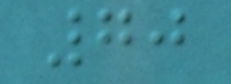70
